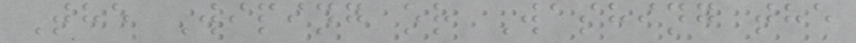The Wiping or Washing the
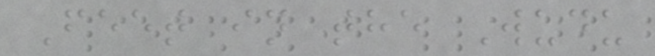Feet in the Wudu
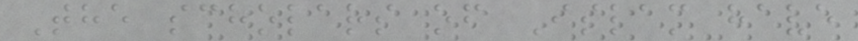The scholars of Islam have
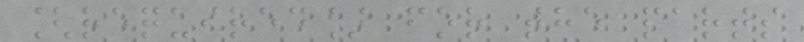[required] for the parts
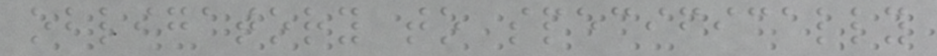obligatory to specifically
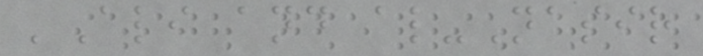'Ali and al-Nasir
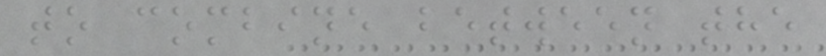to combine between the
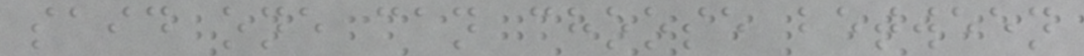said one can choose between
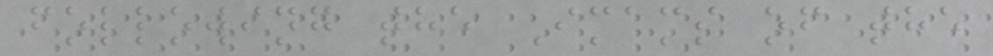following the Imams of the
